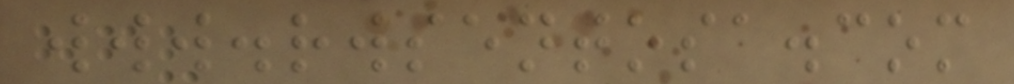www.rwsentosa.com
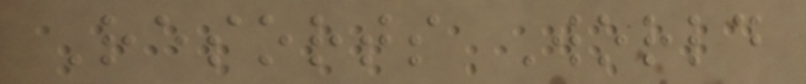Resorts World
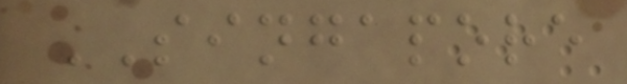SINGAPORE
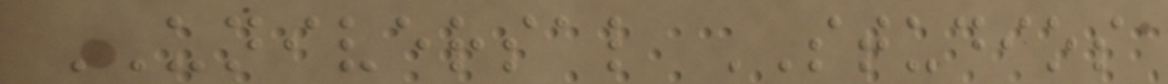UNIVERSAL STUDIOS
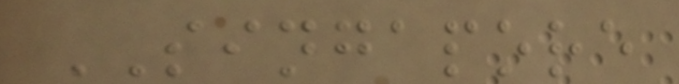SINGAPORE
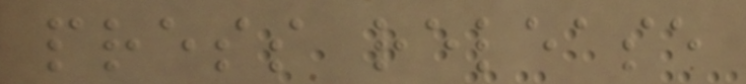press release
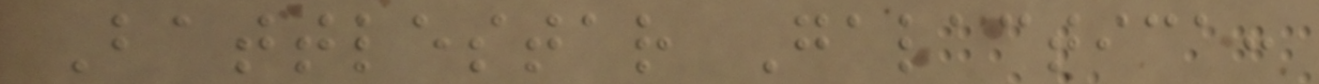Battlestar Galactica:
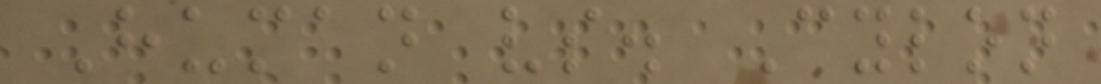Human vs. Cylon
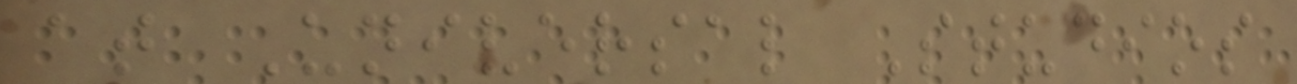at Universal Studios
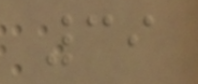39
